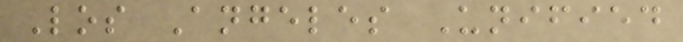Los Angeles Unified
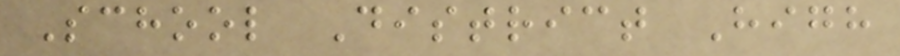School District High
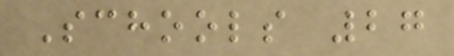Schools 27
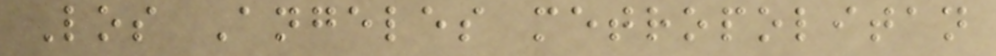Los Angeles metropolitan
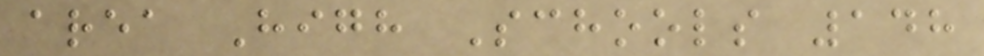area High Schools 148
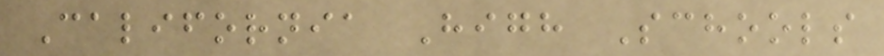California High Schools
